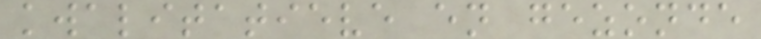kwalitatieve en gezonde
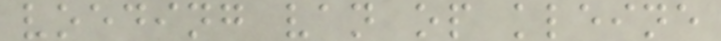voeding van op kleine
